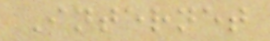Internet
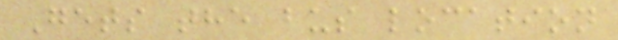Gets the bus location
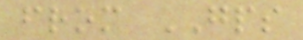from GPS
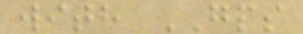with GPS
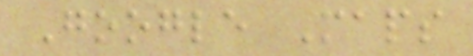Google Maps
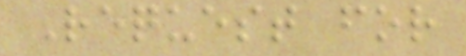Request for
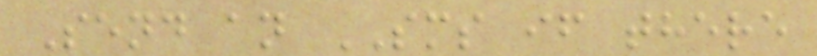Send an SMS if there
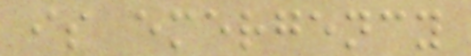is emergency
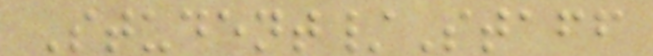Student/Staff
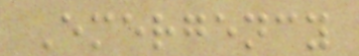Emergency
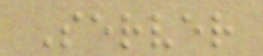Server
